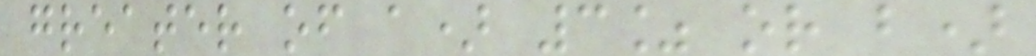greater of a) 3% or b)
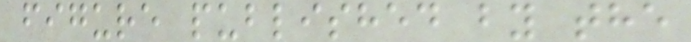figure published by the
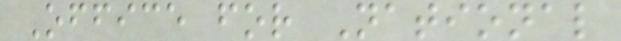Office for National
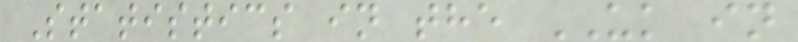Statistics in the UK in
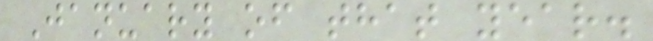January of that year.
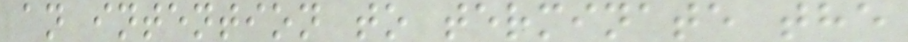an intention to terminate the
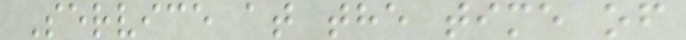Service at the time of
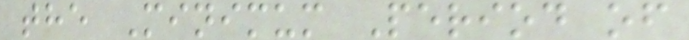the Minimum Period of
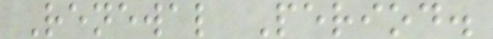Renewal Period.
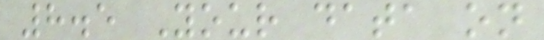8.5 Your data on
